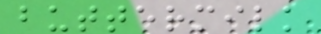buttermilk
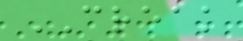CREAK
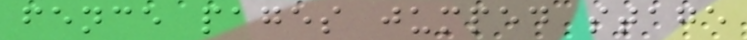fence pages jumped stage
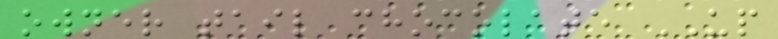owner tail chocolate UP
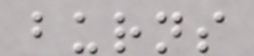burns
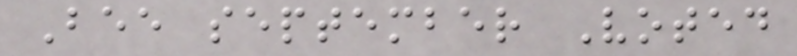Bee september Voted
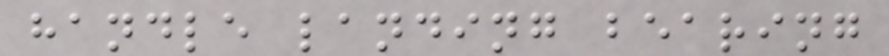handle landing bearing
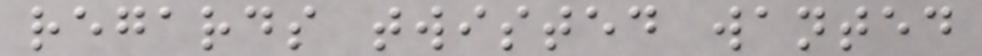regards twisted wanted
